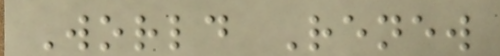World Renew
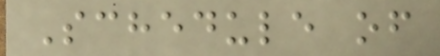Schedule of
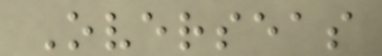Overseas
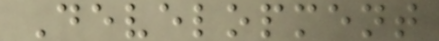Development
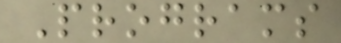Programs
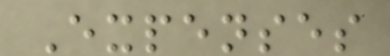Expenses
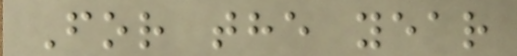For the year
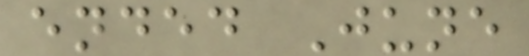ended June
